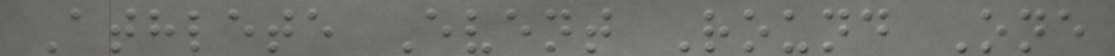Athlete Event Round One
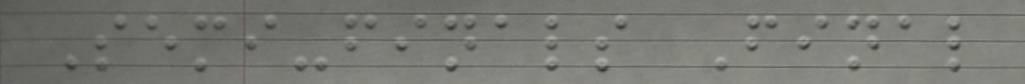Semi-finals Final
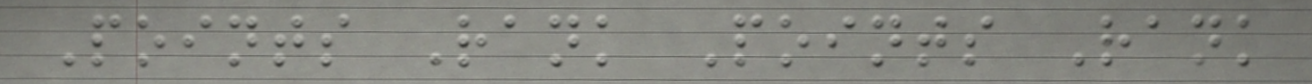Points Rank Points Rank
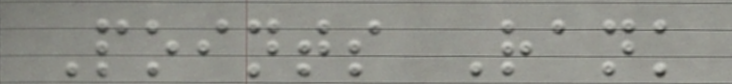Points Rank
